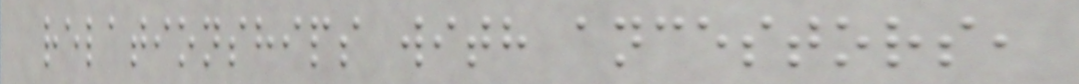relationships with ancestors,
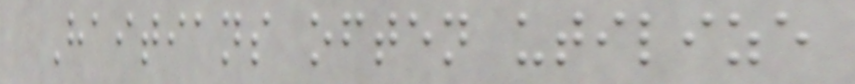Haitians often utilize
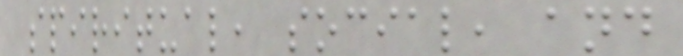spiritual, social, and
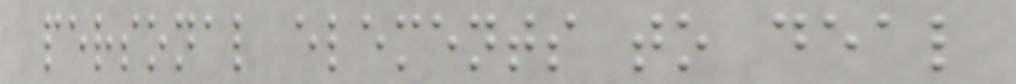personal elements to deal
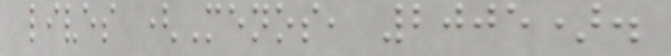lives (Menos, 2005).
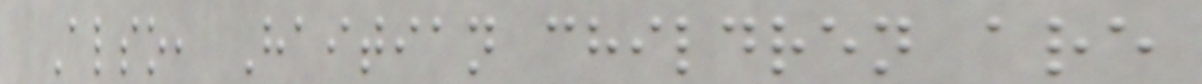Also, Haitian children are
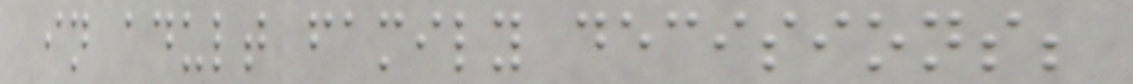in adult family decisions;
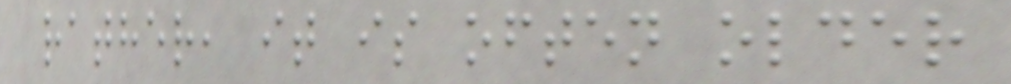rather, it is often older
